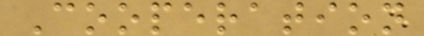Cooperation
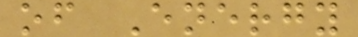of Energy
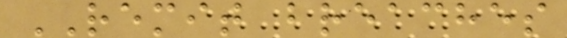REMIT breaches
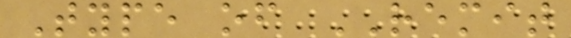Type of REMIT
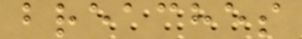breaches
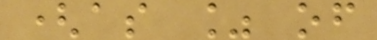(as % of
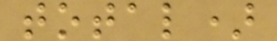total)
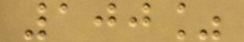100%
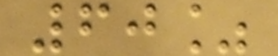60%
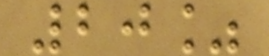20%
